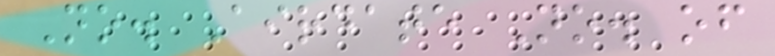No. Airdate No. of
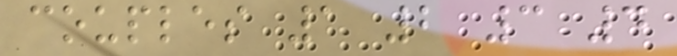couples 1 2 3 4
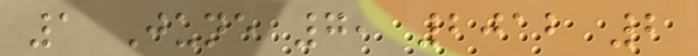1 June 7, 2012 2
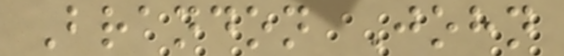Brandon John
